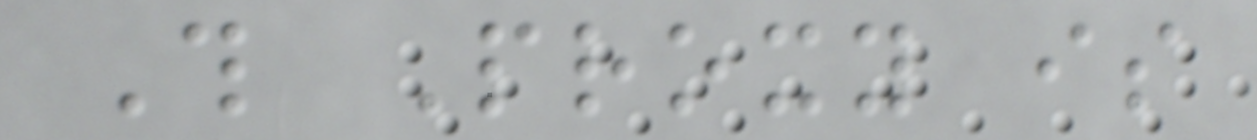This Proxy is
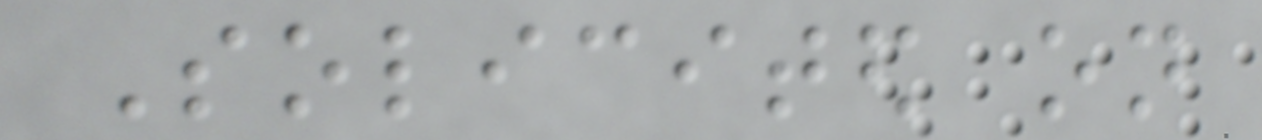Solicited on
